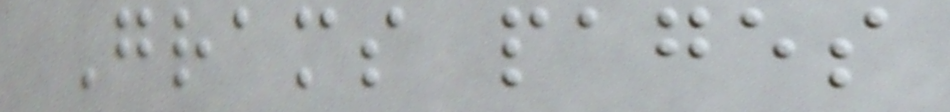Grams pages
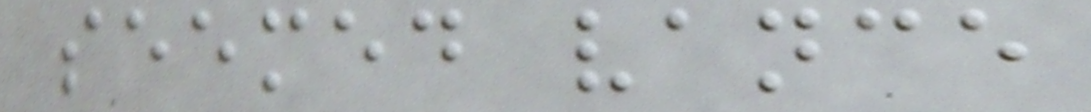seemed vance
